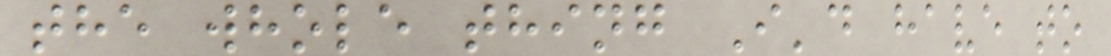the whole thing I'd have to
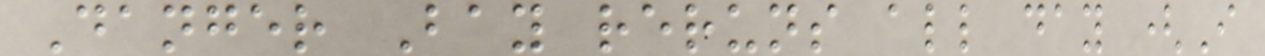Danger Bay reruns all day (I
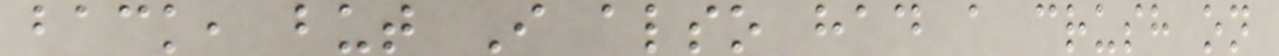back, but I also had a crush on
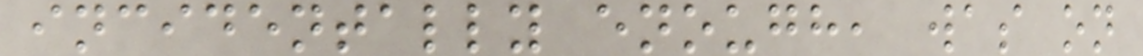incidentally enough, was on
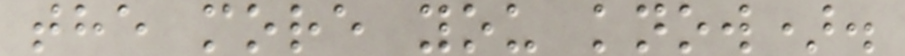the more you know).
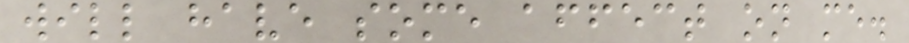will have some affect on me.
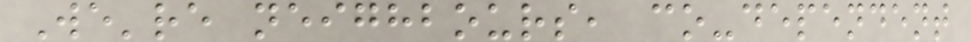We're neighbours, co-dependent
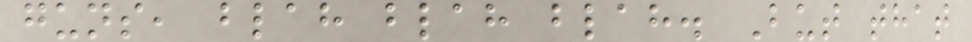guns, blah blah blah. But that
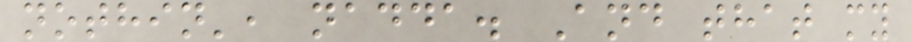nothin', nadda. And that my
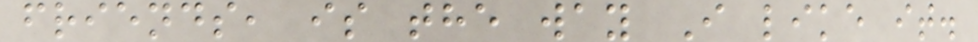friends, is the way I like it.
